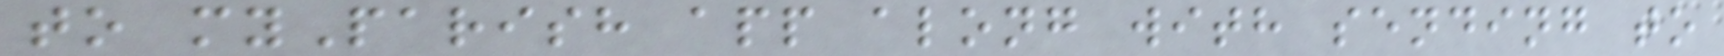to myParish app along with sending to
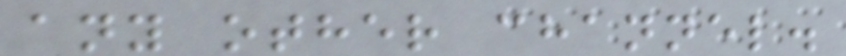any other channel.
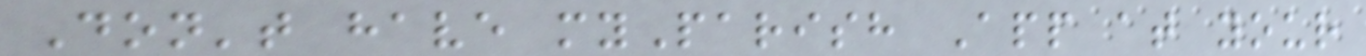Don't have myParish App at your
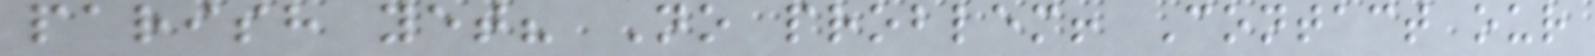parish yet? No problem! Contact our
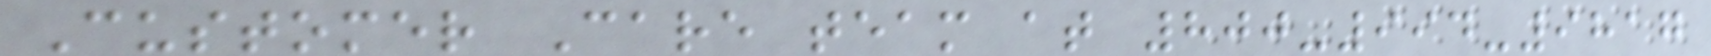Customer Care team at 800-994-9817
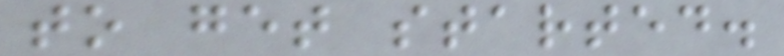to get started.
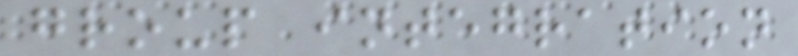group integration
